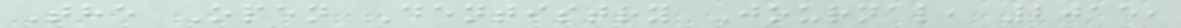The Open Dentistry Journal, 2015,
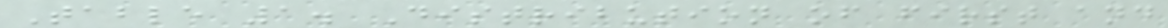Table 1. Distribution of first and
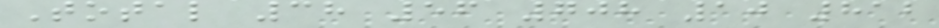Total 38 56 708 10 812
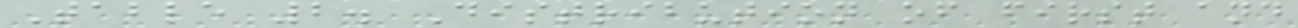Table 2. Distribution of first and
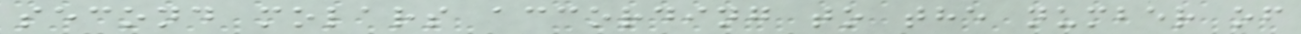second molars according to the number of
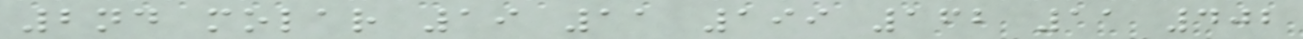2nd molar 19 11 199 162 11 402
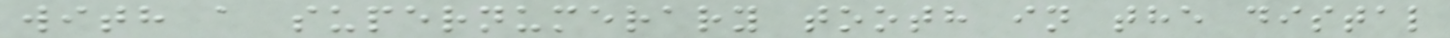with a supernumerary tooth in the distal
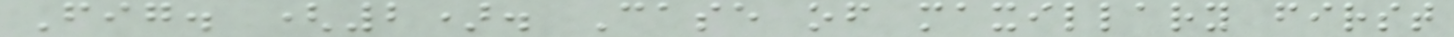Fig. (2). Case of maxillary first
